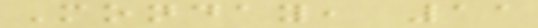Monday, 11
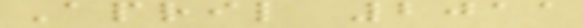April 2011
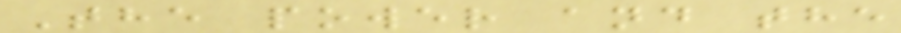The power and the
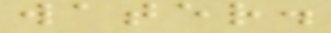water.
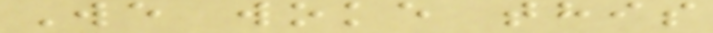We woke this
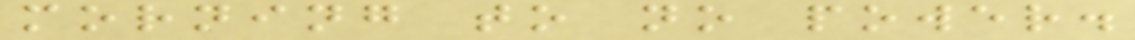morning to no power.
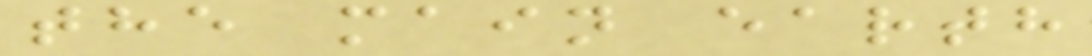the main earth
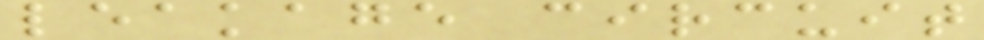leakage circuit
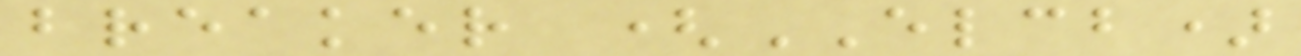breaker (ELCB)
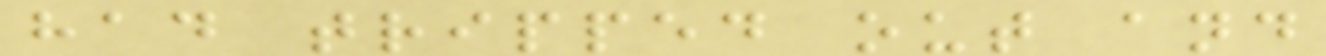had tripped out and
